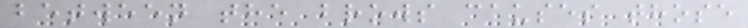between the brows causes those
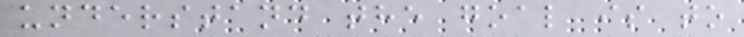understand the goal is to
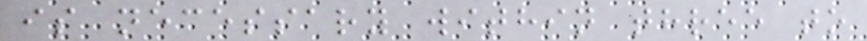is necessary within three to
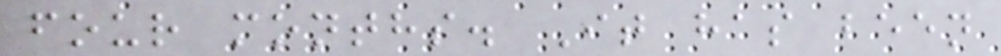four months. It has been
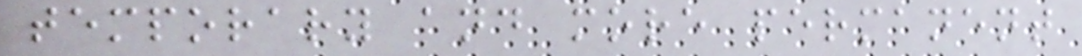temporary and more permanent
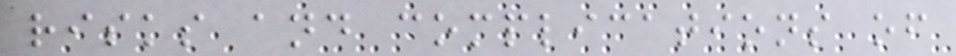risks and complications of
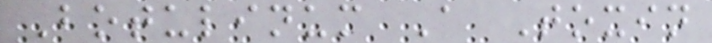Botulinum A Toxin
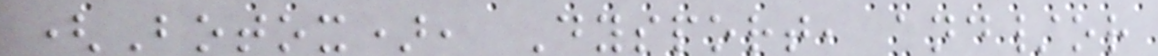(Botox), Dysport, and/or
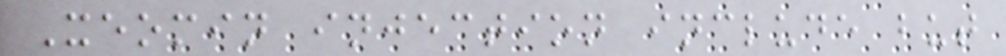Xeomin injection include but
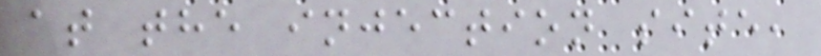at the injection site,
